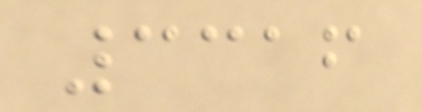3316
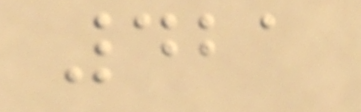421
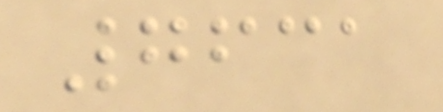7631
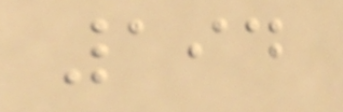194
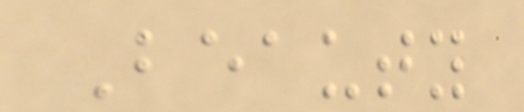Beauty
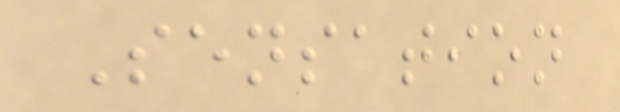Sensation
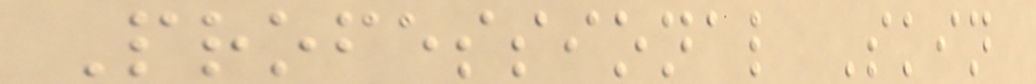Professional Skin
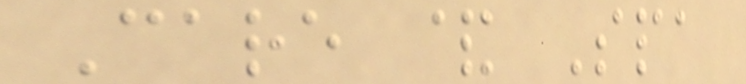Care & Spa
